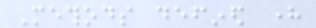Methods defined here
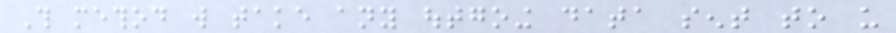This method will take any outgoing data sent to us
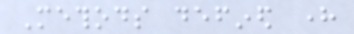Methods defined here
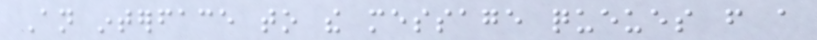An interface to the message queues from a
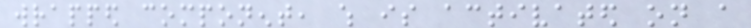wrapped component, which is activated on a
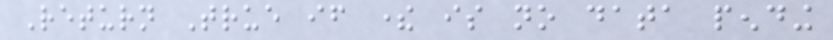Return True if there is no data pending
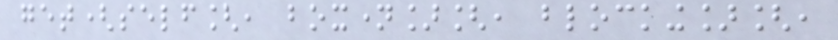get(self[, boxname][, blocking][,
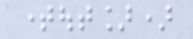timeout])
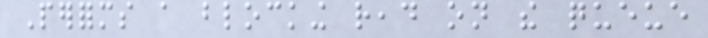Performs a blocking read on the queue
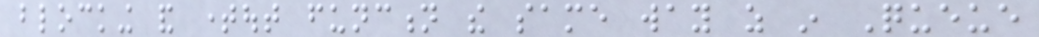blocking and timeout function the same way as in Queue
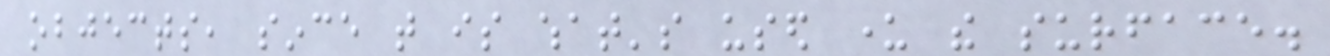objects, since that is what's used under the surface.
